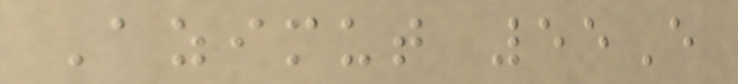Azimut 55E
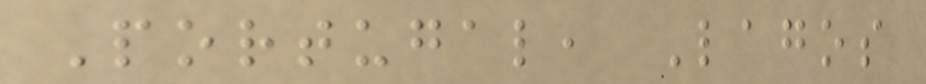Portugal, Lagos
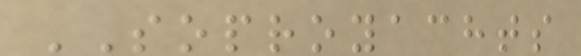SOPROYACHTS
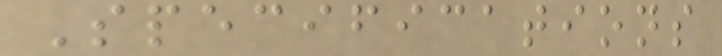Specifications
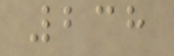238
